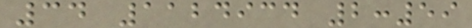34 1124934 2:59
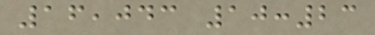16,043 10:23
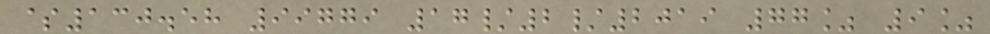$130.58 99779 17/2/2019 77% 9%
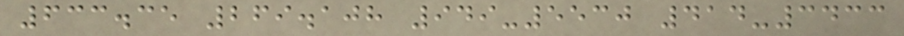633.35 269.108 949-5530 414-3433
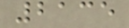2135
